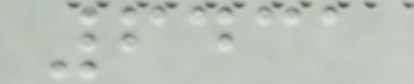6431
